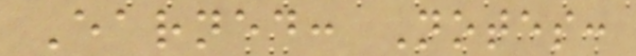Earned: Notes:
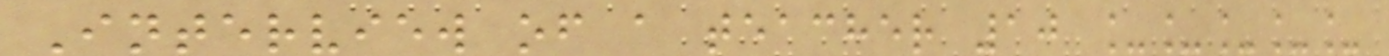Interview of a teacher 10 _____
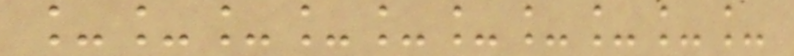__________
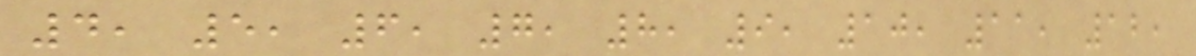4, 5, 6, 7, 8, 9, 10, 11, 12,
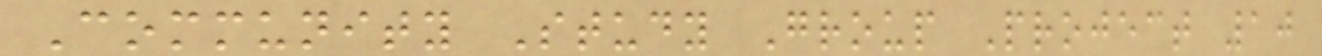Community Study Group Project 10
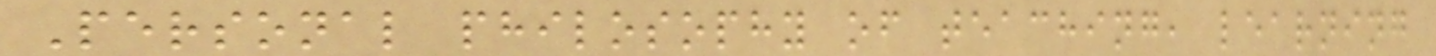Personal philosophy of teaching, learning
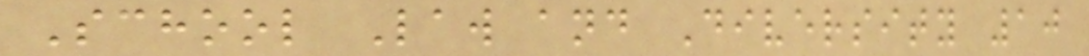School Law and Diversity 10
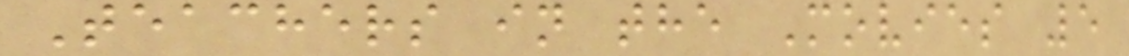Teachers in the Movies 5
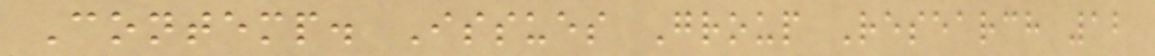Contemp. Issues Group Research 12
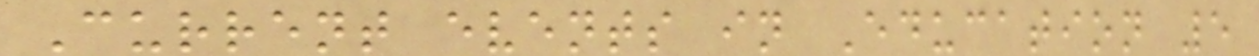Current events in Education 5
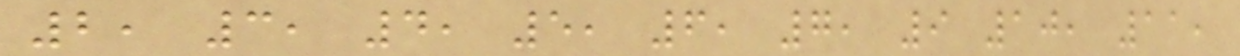2, 3, 4, 5, 6, 7, 9 10, 11,
